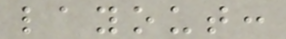layout:
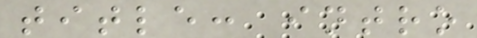title: intro
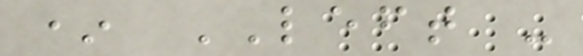* LEFT -
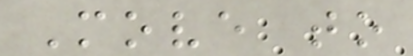Move to
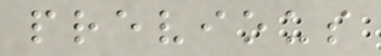previous
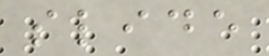slide
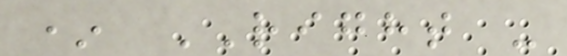* RIGHT -
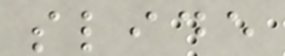slide
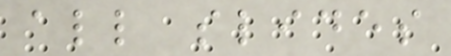all slides
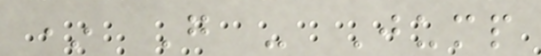* G - Jump
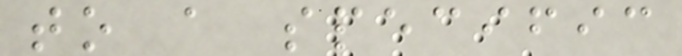to a specific
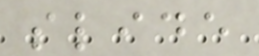slide
